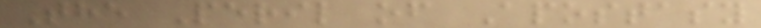The Peril of Apostasy
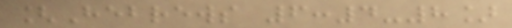[Hebrews 6:4-8]
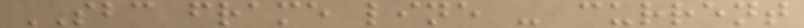SBC frame line - current
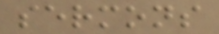sermons
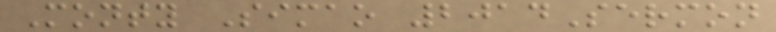Monty Simao 2014Sermon
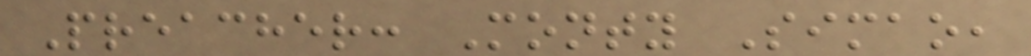Preacher: Monty Simao,
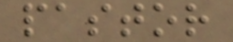pastor
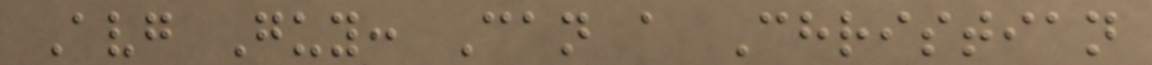Avg Guy: Can a Christian
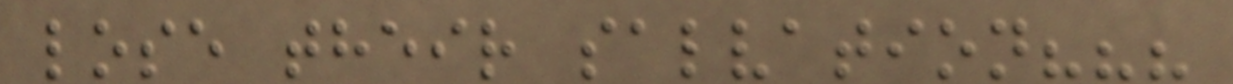lose their salvation???
